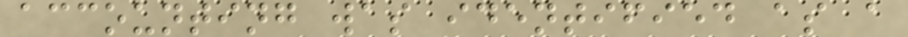accounting was identified as a
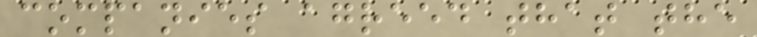companies agreed that the
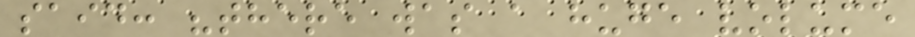said: "there was a huge volume
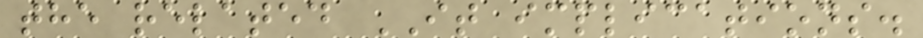the related IT implications.
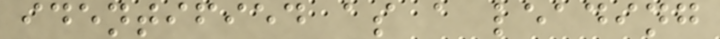identified as a leading
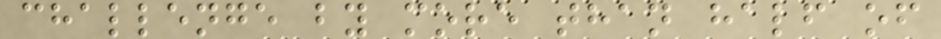challenge by more than half of
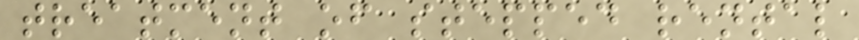treatment of stepped rental
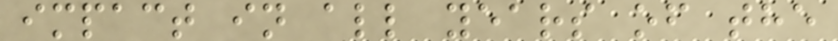impact in all years of the
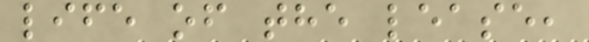life of the lease,
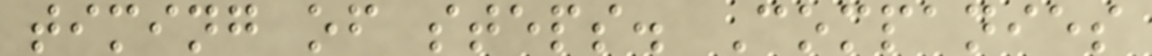timing of steps. Companies
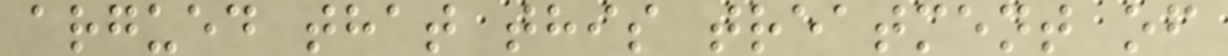argued that this treatment of
